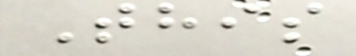This
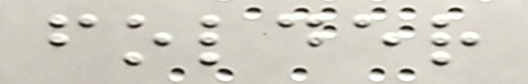folder
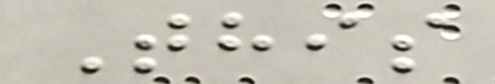This
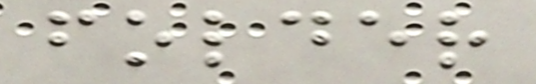folder
